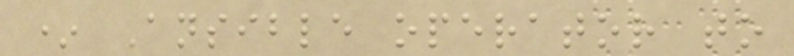* Ansible operator to
